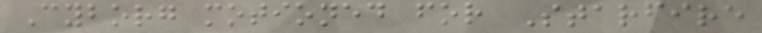Cyborg motioned for Starfire
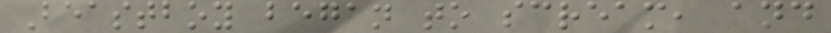Beastboy began to scream, and
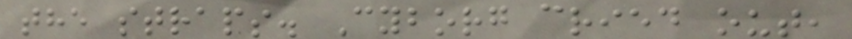the straps. Cyborg cried out,
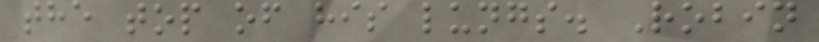the top of his lungs. Robin
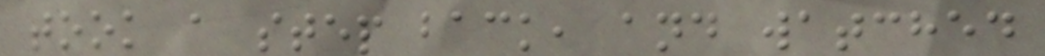took a step back, and watched
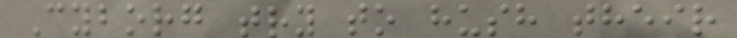Cyborg try to hush their
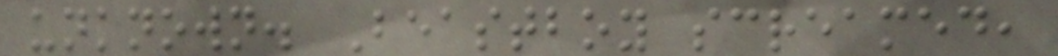unknown. Beastboy screamed,
